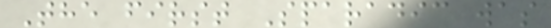The first Sparadic was
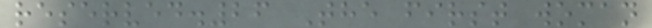reserved.26 The first woman
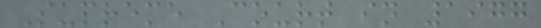Supreme Court in 1977
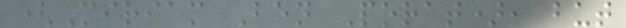(Miriam Ben Porat), but
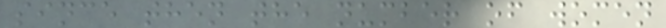since then the number of women
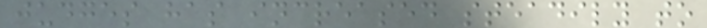judges has increased steadily to
